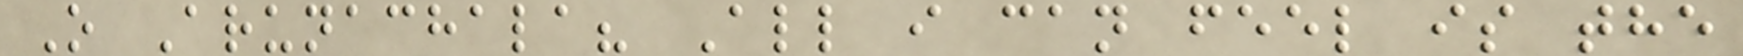O Arunachala? All i can feel is the
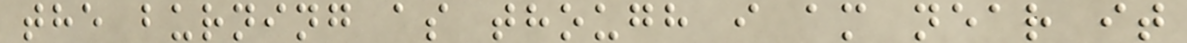the burning as though i am near it
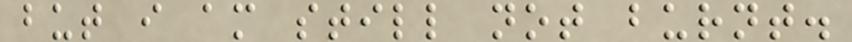but i am still not burnt.
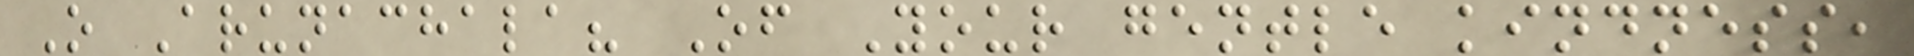O Arunachala? Of Your gentle kindness,
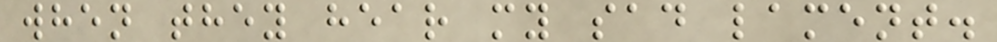when they hear my sad lament.
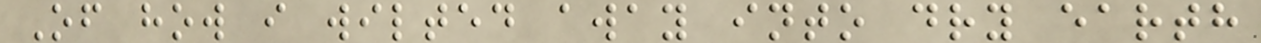Of how i wilted away into dry earth
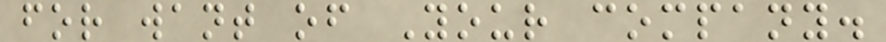for want of Your company.
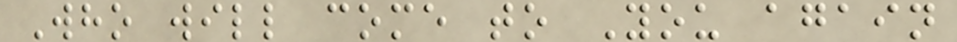Who will come to You again
